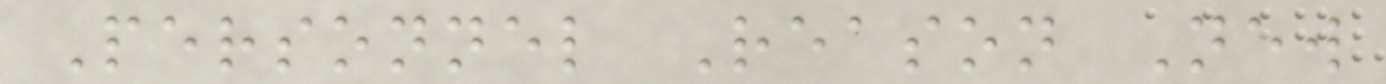Personnel Reason New
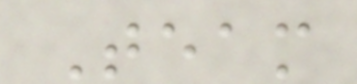Team
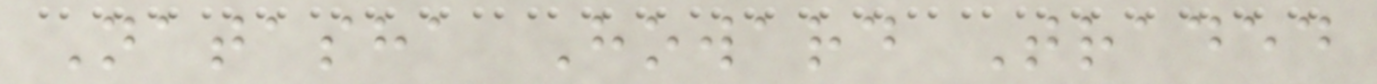Natasha Howard Traded
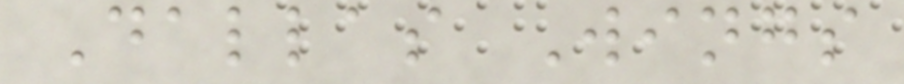Dallas Wings
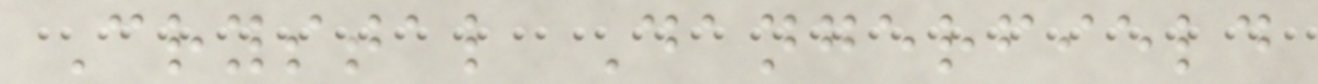Crystal Dangerfield
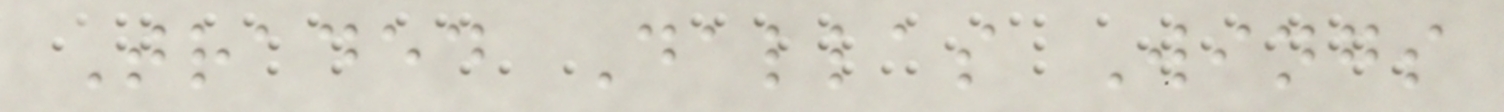Traded Dallas Wings
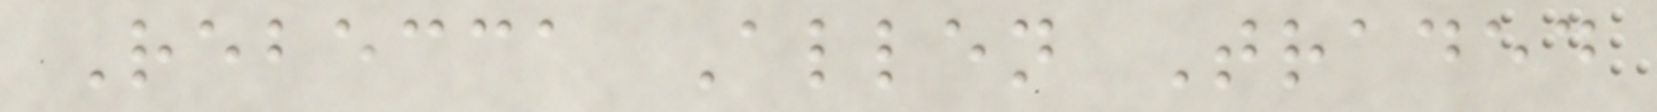Rebecca Allen Traded
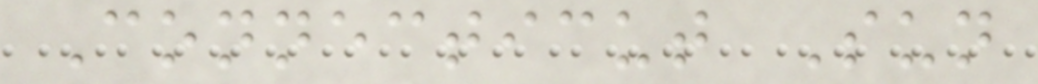Connecticut Sun
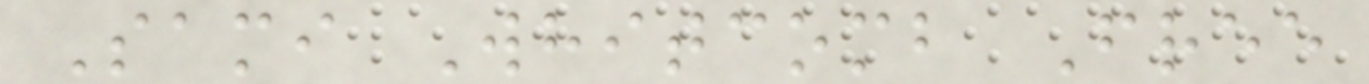Sami Whitcomb Free
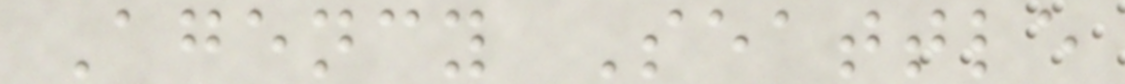Agency Seattle
